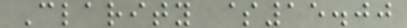Clarity $15.00
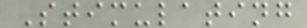Stimulating
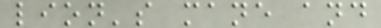lion's mane and
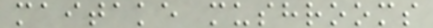maitake mushrooms
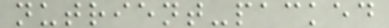nutrient-packed
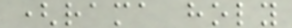(rama holy
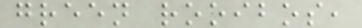green rooibos,
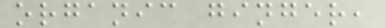organic ginger,
